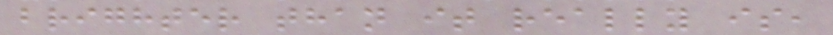brighter than it really is,
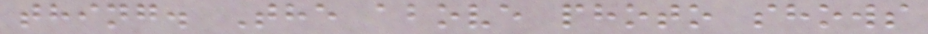thing. The above photo shows
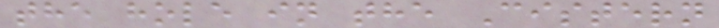the hole in the Cistern
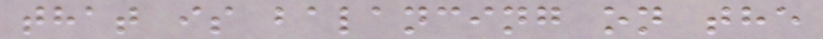that is balancing on the
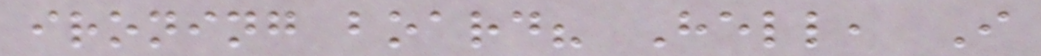ironing board? Hell, I
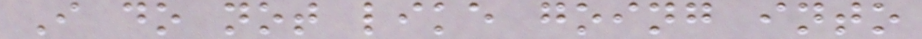I do not like going into
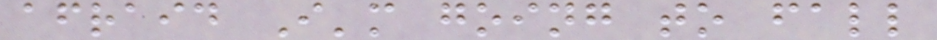afraid I'm going to fall
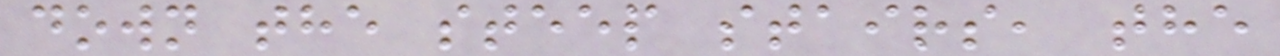down the steep stairs, the
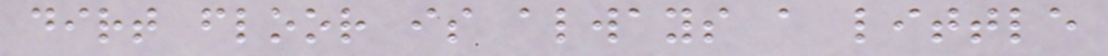dirt floor is always a little
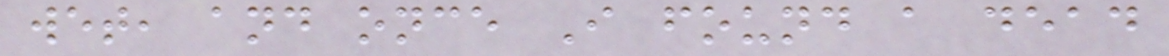wet, and once I found a dead
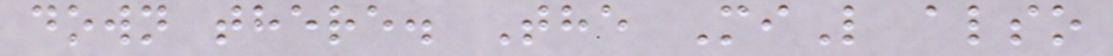down there. The MiL also
